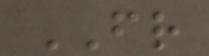FR
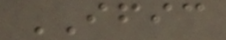IFIC
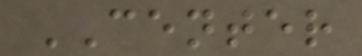CENTER
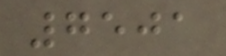7501
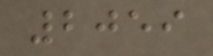2059
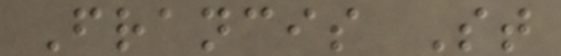Francis St
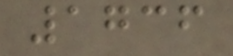1736
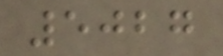5027
